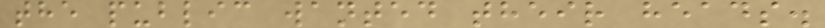the public wanted their heads.
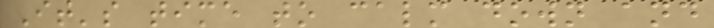It's time to calm down and
